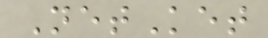NetKet
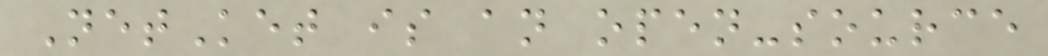NetKet is an open-source
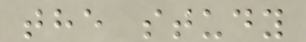the study
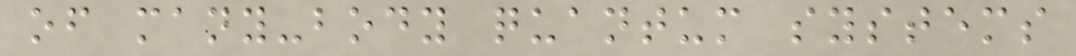of many-body quantum systems
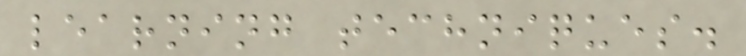learning techniques.
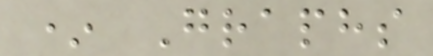* Graphs
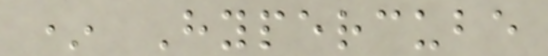* Hypercube
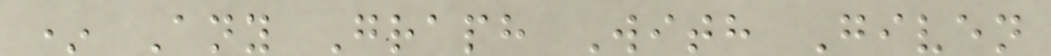* Any Graph With Given
